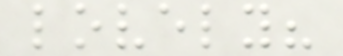lovely?
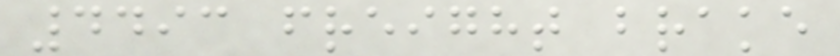4493 freight brake
